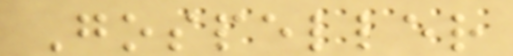Gospeller
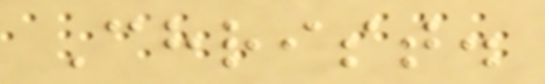Christ.
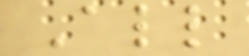All
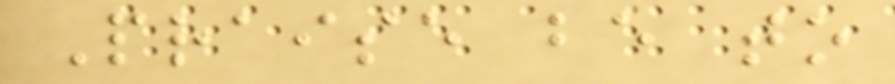Praise be to
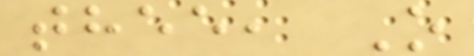thee, O
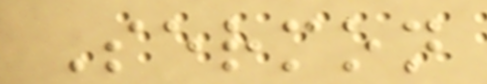Sermon
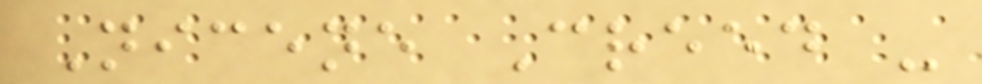Nicene Creed -
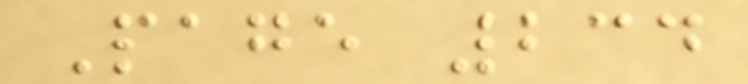Page 234
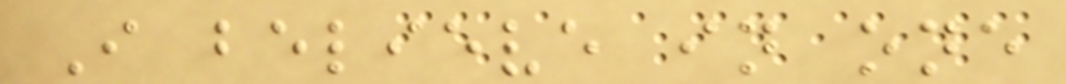I believe in one
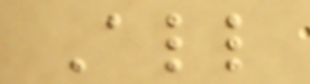All
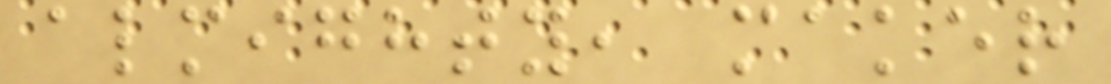almighty, maker
